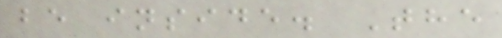be inside. The
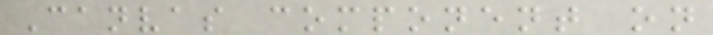Canvas component on
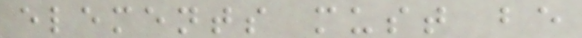elements must be
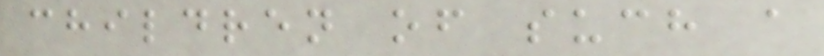children of such a
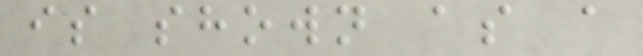is shown as a
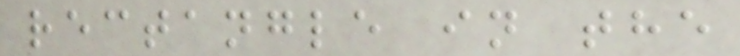rectangle in the
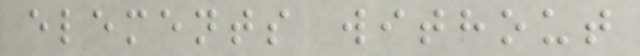elements without
